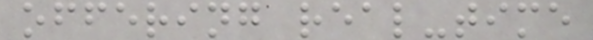offering real-time
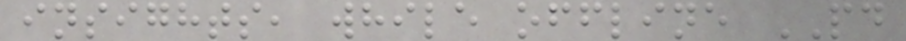insights, while offline PD
